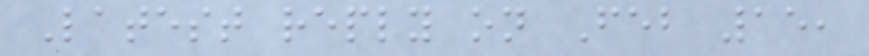Latest reply on Feb 15,
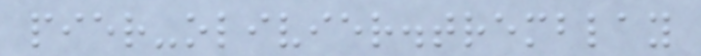pier-olivier.tremblay
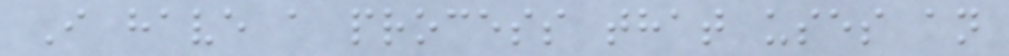I have a process that uses an
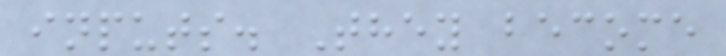inputs. They become
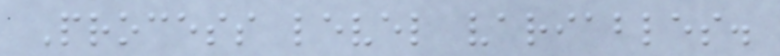Process level variables.
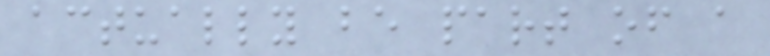actually be part of a
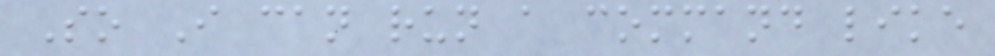So I can run a command like
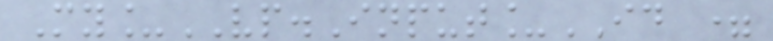My_VP.Input_ID =
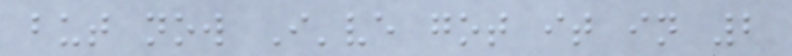but now I've got it in 2
